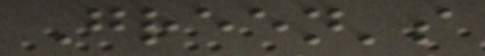Green's
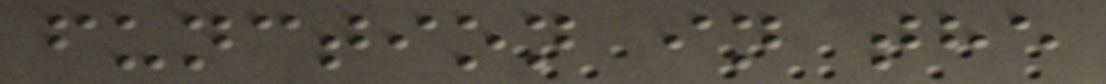function in the
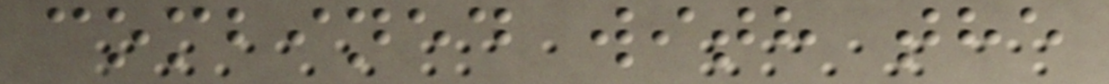combined with the
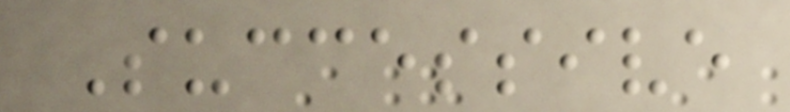Successive
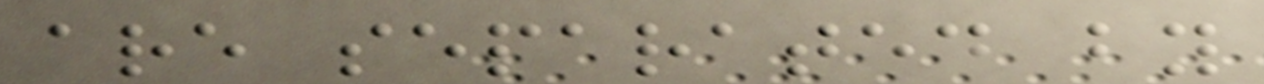are separated by
